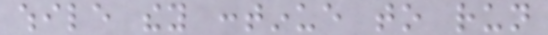while they continue to run
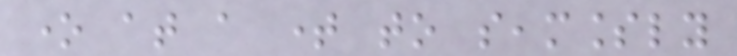one at a time to seamlessly
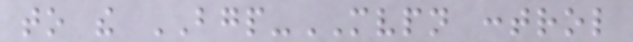to the BGP-MVPN control
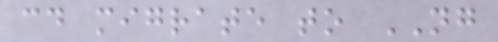could migrate to NG
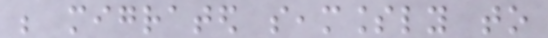be migrated seamlessly to
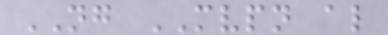NG MVPN also
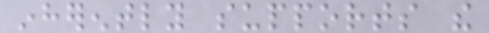inherently supports the
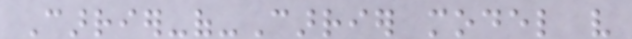Carrier-of-Carrier model very
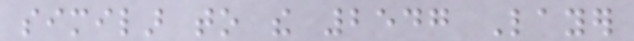similar to the 2547 Layer
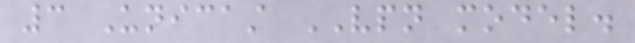3 Unicast VPN model.
